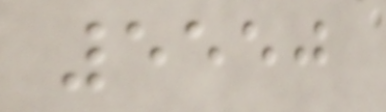5550
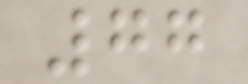77
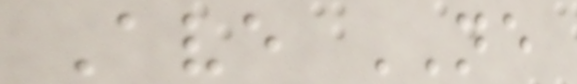Ave NE
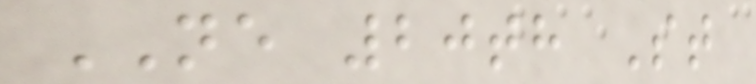NE 20th St
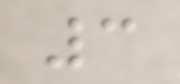3
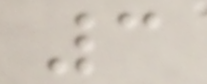3
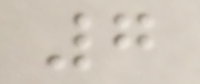7
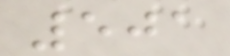501
